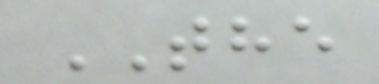THE
